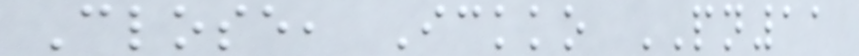Close, Ickko PN11
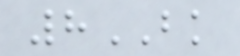8BK
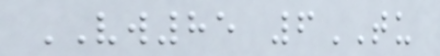VW85 6TU
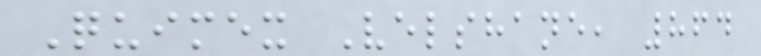Quimex Velshane, 864
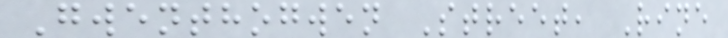Gwenthogwen Street, Rine
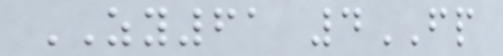ZY61 4FP
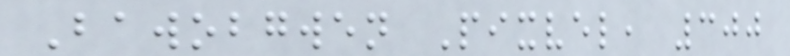Bawobgwen Pixvel, 300
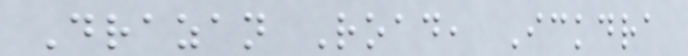Drazan Road, Ickdra
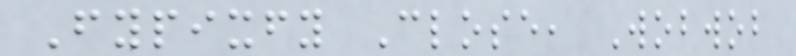Fypixfy Close, Wobwob
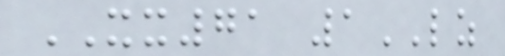XX71 1LZ
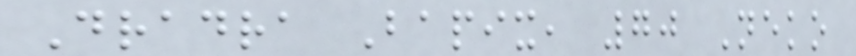Dradra Bapix, 70 Neko
